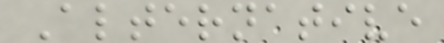Alternative
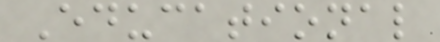Educational
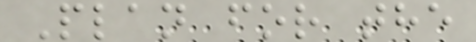Plan for the
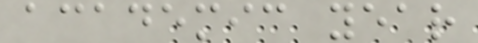academic year
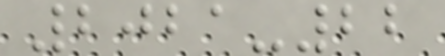2021-22
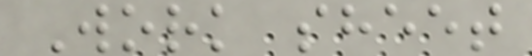Work sheet
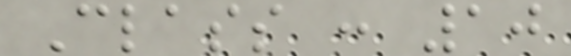Class : 10
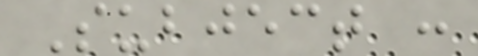Subject :
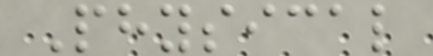Physical
